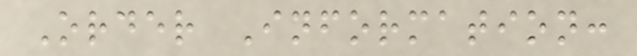Order Information:
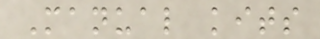Manual kits
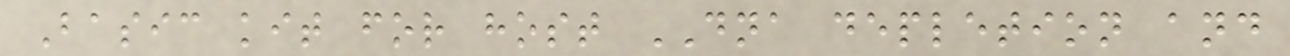Basic kit for host DNA depletion and
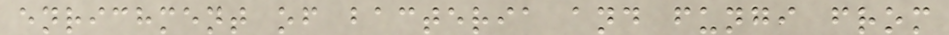enrichment of bacteria and fungi from
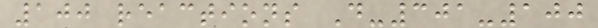100 reactions D-301-100
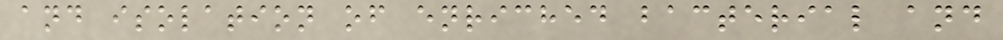and isolation of enriched bacterial and
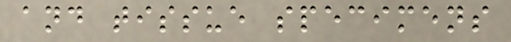and tissue specimens
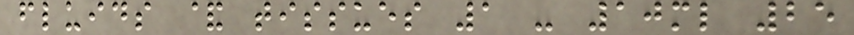fluids & tissues 1 - 10ml 25
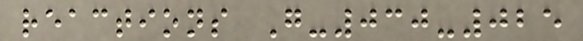reactions G-030-025
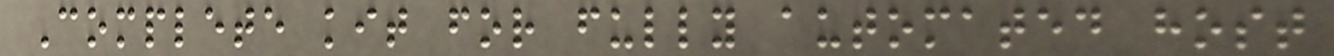Complete kit for fully automated host
